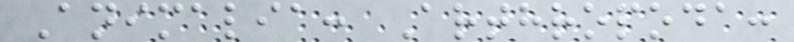Animalia: Arthropoda:
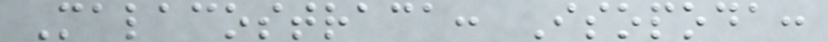Malacostraca: Isopoda:
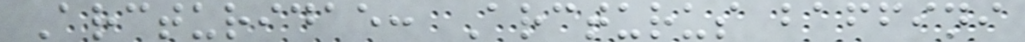Arcturidae: Arcturus baffini
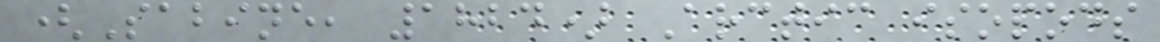(Sabine, 1824) Arctic isopods
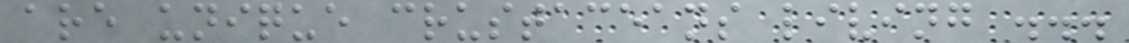are unique crustaceans living ...
